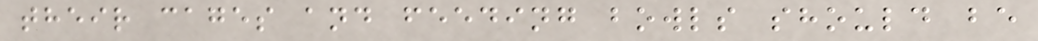their cages and feeding bowls should be
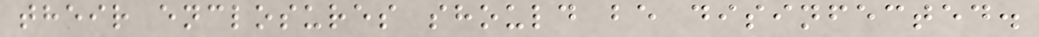their enclosures should be disinfected.
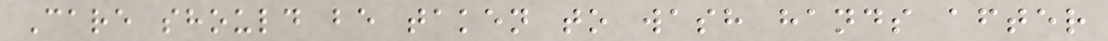Care should be taken to wash hands after
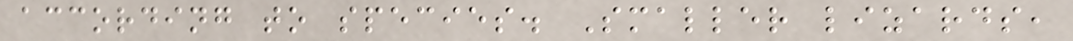according to species. Smaller lizards,
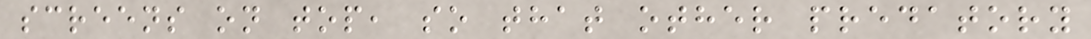screens on top, so that other predatory
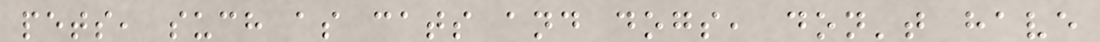pets, such as cats and dogs, don't have
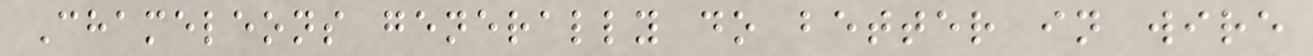Chameleons generally do better in wire
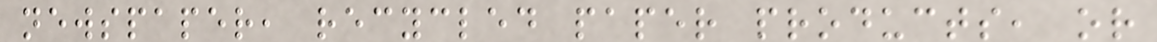newspaper, recycled paper products, or
